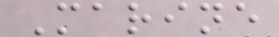Marine
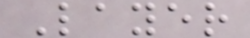Layer
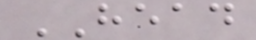HEAD
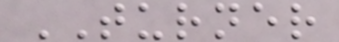TURNER
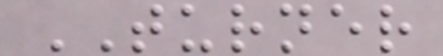TURNER
